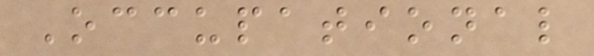Occupational
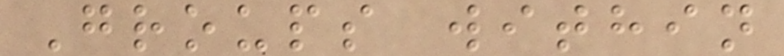Groups within
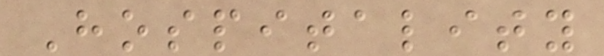Hospitality
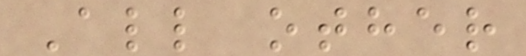All other
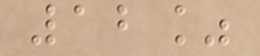12%
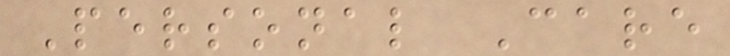Personal Care
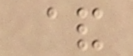&
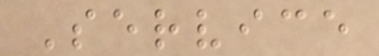Service
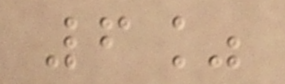6%
